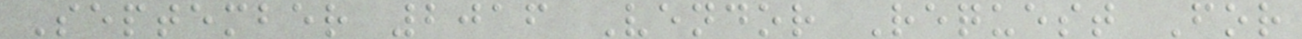September 2016 Vendor Request For
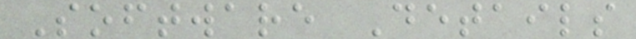Software Details
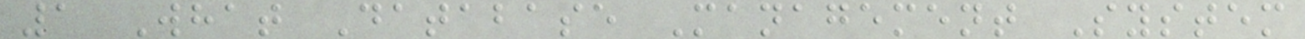1 What Database Management System
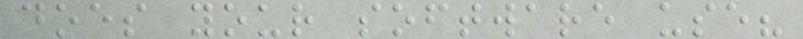does your software use?
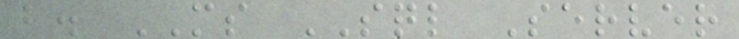b. MS SQL Server
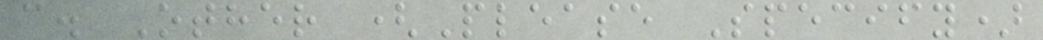c. Other (Please Specify)
